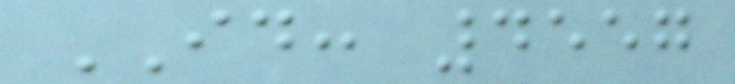ID: 4557
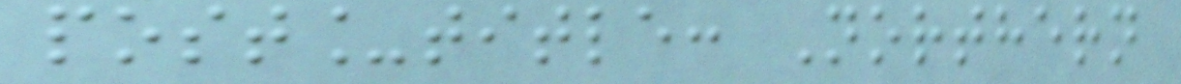post_title: Northern
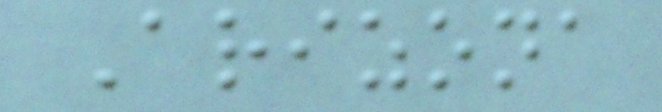Arizona
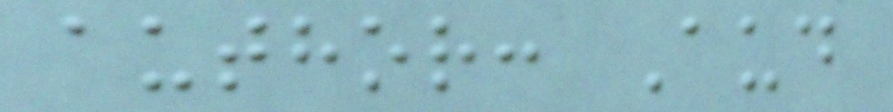author: Aud
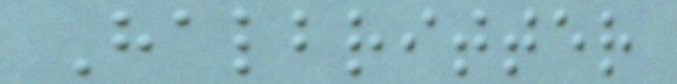Halbritter
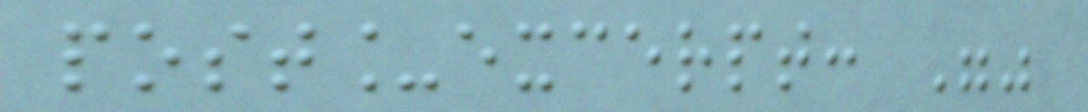post_excerpt: ""
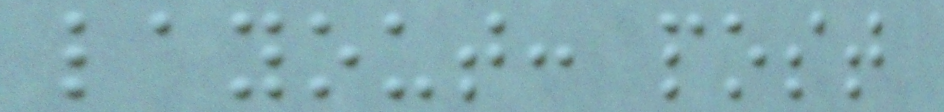layout: post
